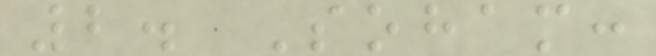2. Soham:
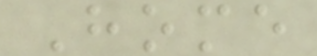Home
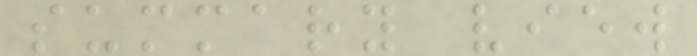summary view
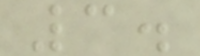3.
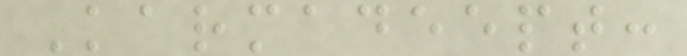Karmadeept:
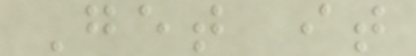Get it
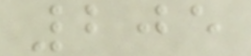205
